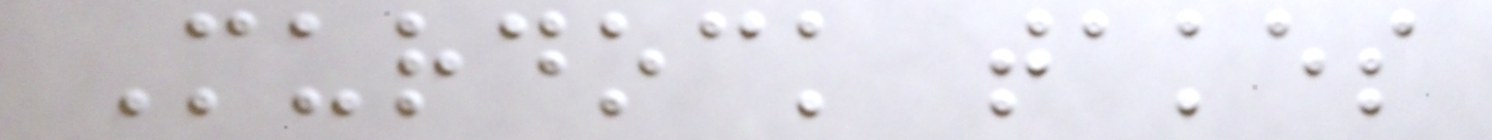Murdock takes
